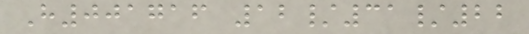H001716 12/31/22
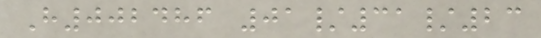H002486 01/31/23
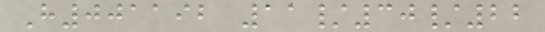H001192 11/30/22
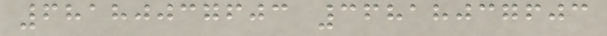68180037603 36818037603
